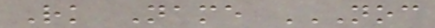Rk Name NOC
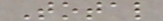Total
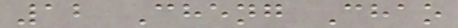12 Cheng Chao
